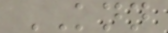KNN
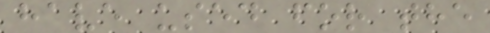have used for the
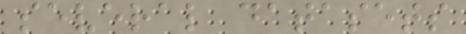several datasets
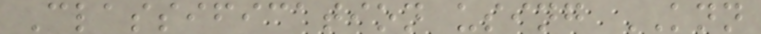Classification using KNN
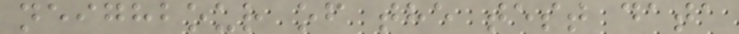neighbour of the test data
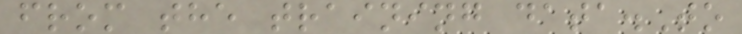from the training data.To
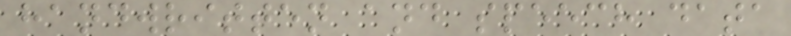handwritten and speech data
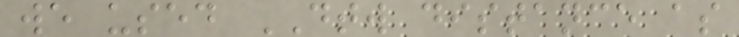we used DTW distance as
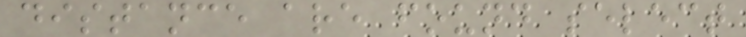distance are found select
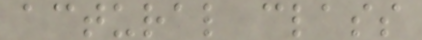actural class
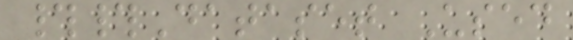##Dataset Used
